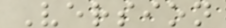Version
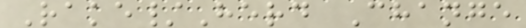Rake/Herd Change
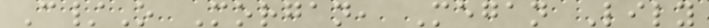C/O Morgan, Megan Lily
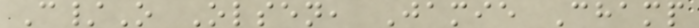C/O Olsen, Jamie Champ
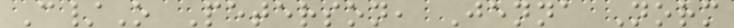C/O Peterson, Jenna Norm
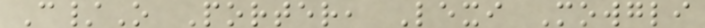C/O Porter, Lexi Mowgli
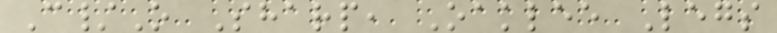C/O Sharp, Oaklee Legs
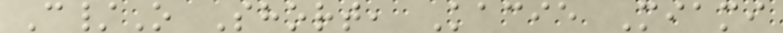C/O Short, Kacie Miami
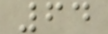64
